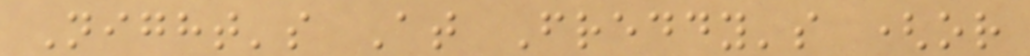Night's At Freddy's (or
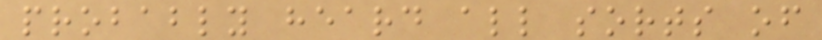probably heard all sorts of
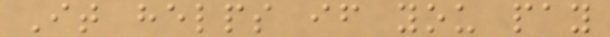It helps if you pay
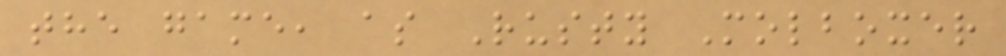the game, as Rusty Molboxer
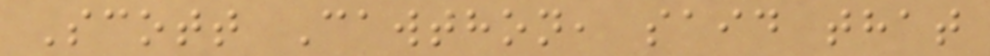Scott Cawthon, said that
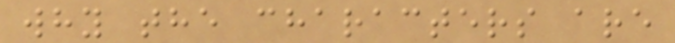why the characters are
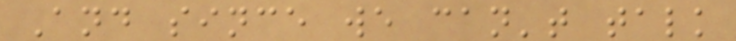And since we can't talk
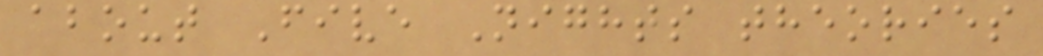about Five Nights theories
